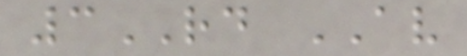3RD AV
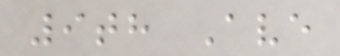9th Ave
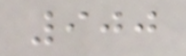900
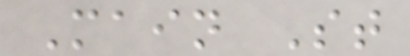Main St
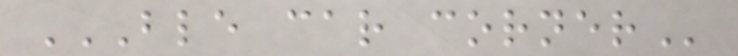BLE CAR CORNER
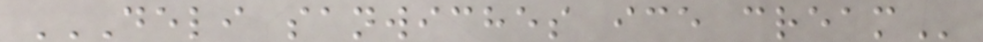DELI SANWICHES ICE CREAM
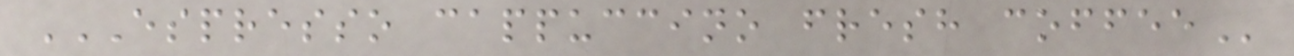ESPRESSO CAPPUCCINO FRESH COFFEE
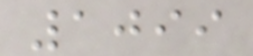1099
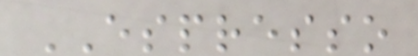ESPRESSO
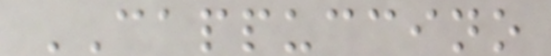CAPPUCCINO
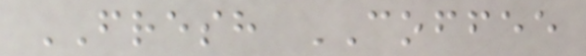FRESH COFFEE
